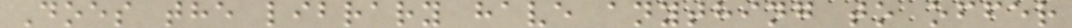Does the library have anything to offer
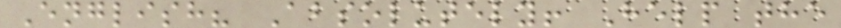English? Absolutely! Help the
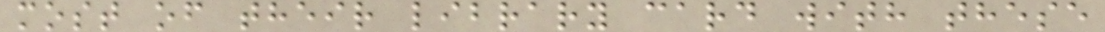most of their library card with these
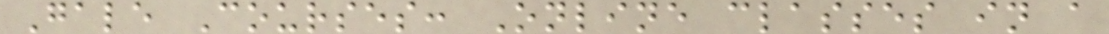Gale Courses: Online classes in a
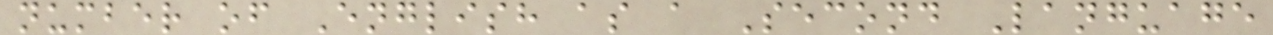number of English as a Second Language
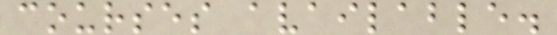courses available.
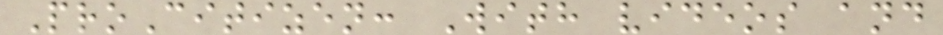ProCitizen: With videos and
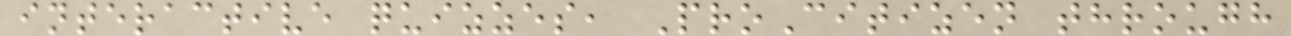interactive quizzes, ProCitizen through
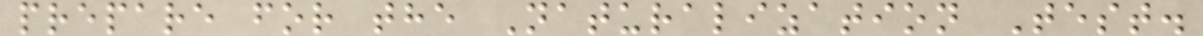prepare for the Naturalization Test.
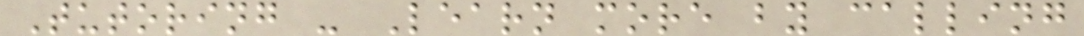Tutoring - Learn more by calling
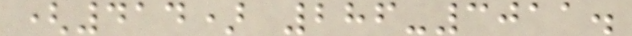(414) 286-3011.
